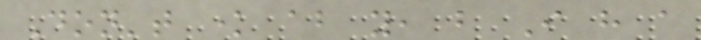Don't know about you, but I have a
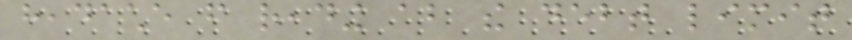headache from reading about the debt limit
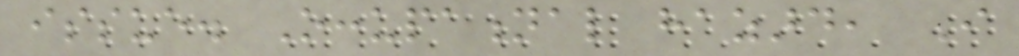issue. Occupational hazard, I
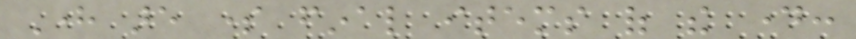Here are some final items of the day:
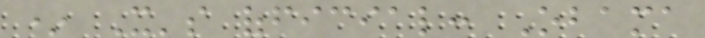* It's official: Obama
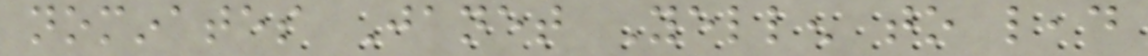nominates Janet Yellen to lead
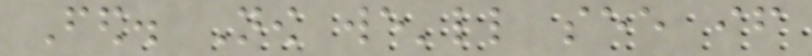Fed. Now we'll see if
